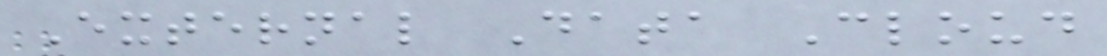External Data Cloud
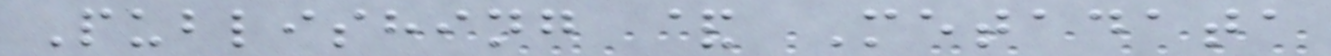Publishing & Metadata
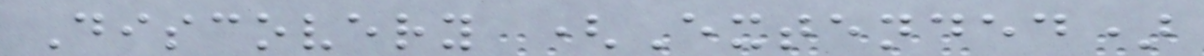Discovery (Extended)
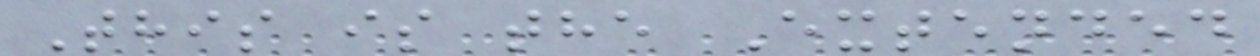This is the Extended
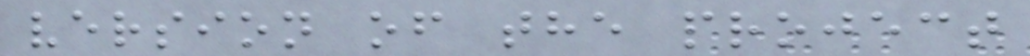version of the project
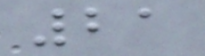21
